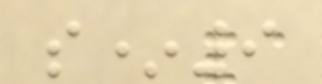s*9
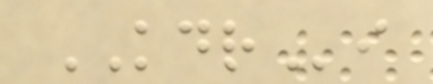KDRi
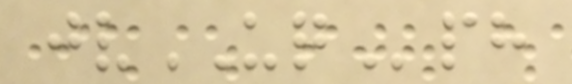jvUQph
